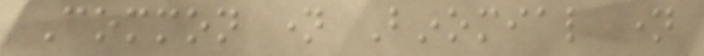Common name Binomial name
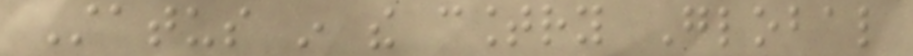Status in the country Global
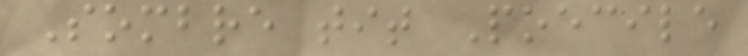Sombre tit Poecile
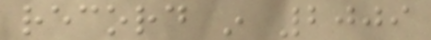record in 2009
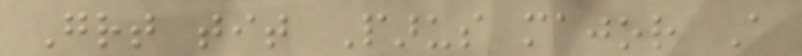Great tit Parus major A
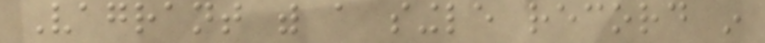Vagrant with a single record in
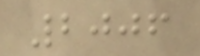2006
